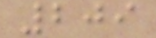209
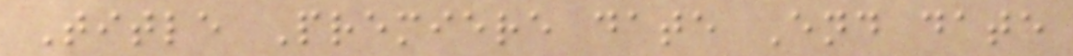Title Premiere date End date
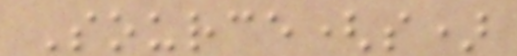Source(s)
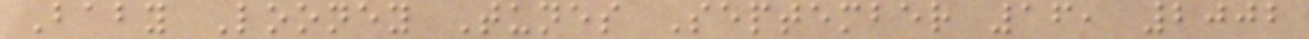Baby Looney Tunes September 16, 2002
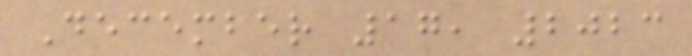December 17, 2023
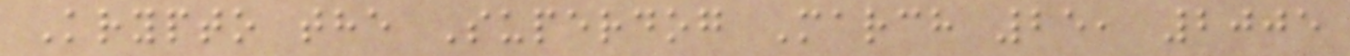Krypto the Superdog March 25, 2005
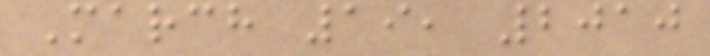March 19, 2010
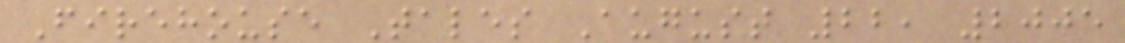Firehouse Tales August 22, 2005
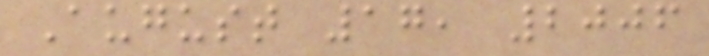August 17, 2006
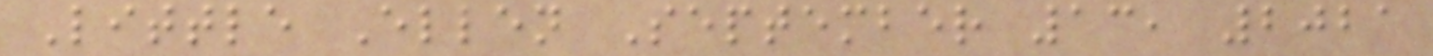Little Ellen September 13, 2021
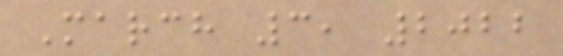March 3, 2022
